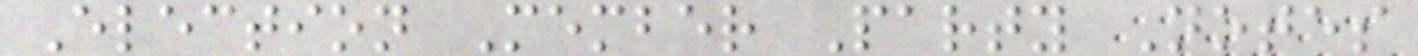Election Member Party Notes
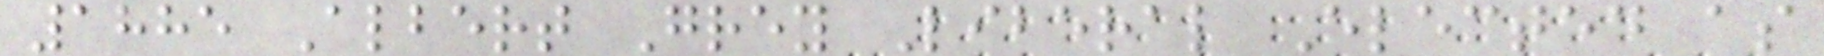1885 Albert Grey Liberal Elected as
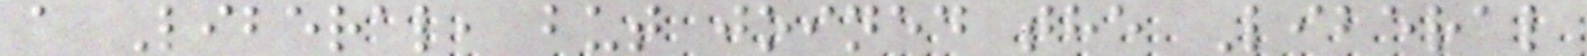a Liberal, but joined the Liberal
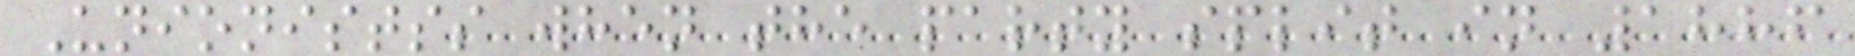Unionistss when the party split in 1886
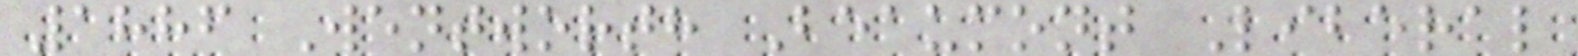1886 Wentworth Beaumont Liberal
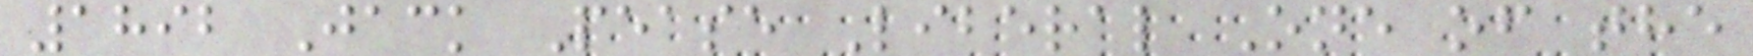1892 Jack Pease Liberal One of the
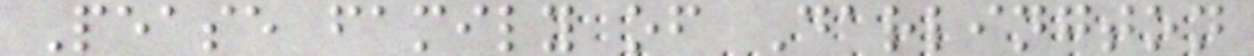Pease family of Darlington
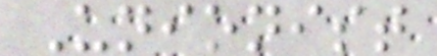Unionist
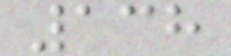138
